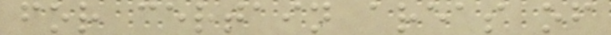for certain areas of
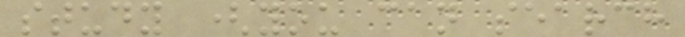study (you can search
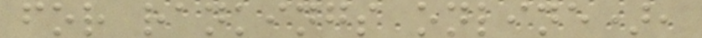for rankings online),
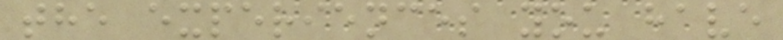the experiences you have
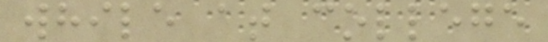while at college
